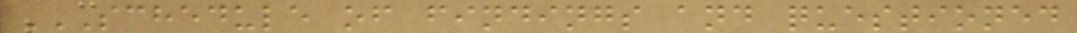SCHEDULE OF FINDINGS AND QUESTIONED
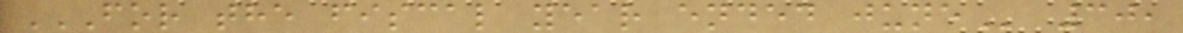FOR THE FISCAL YEAR ENDED JUNE 30,
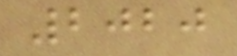2020
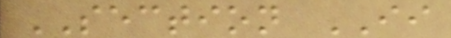SECTION II
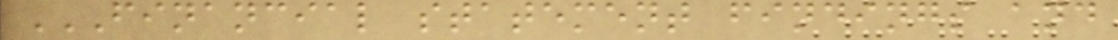FINANCIAL STATEMENT FINDINGS AND
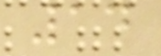14
